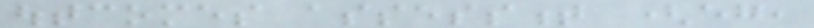outcomes assessment (eg,
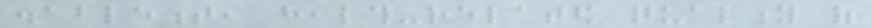disablement, health-related quality of
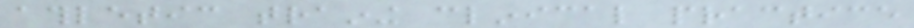athletic training clinical practice
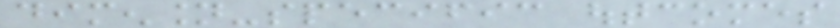dimension-specific outcomes
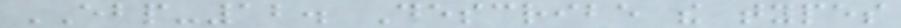EBP-12. Describe the types
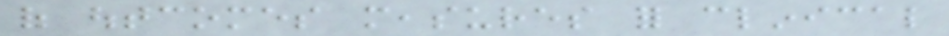of outcomes measures for clinical
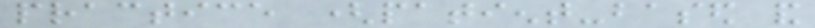practice (patient-based and
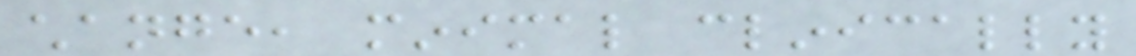change, minimal clinically
